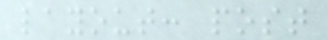layout: post
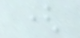(
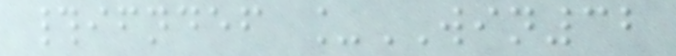#ifndef _WIN32
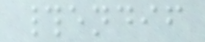#endif
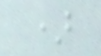)
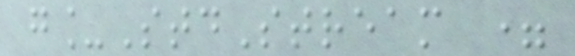g_StdStream =
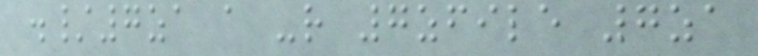./7za a -r 7zfile 7za
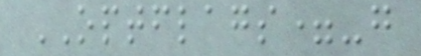OPTFLAGS=-g
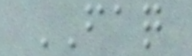FAQ
